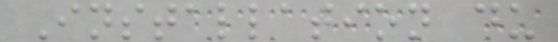Installation du
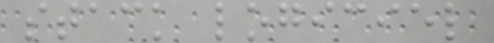stack logiciel
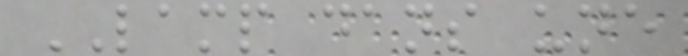LAMP dans une
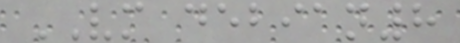VM debian8
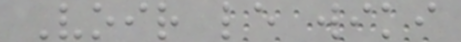Voir le wiki
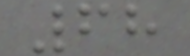68
